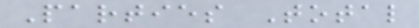Parties Total
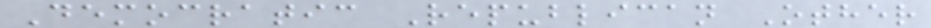Democratic Republican Other
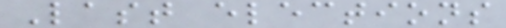Last elections
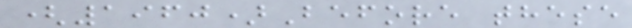(1960)Before these
